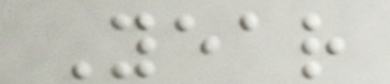Year
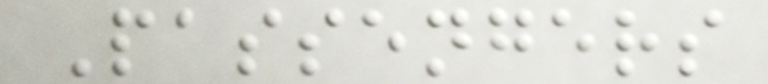Passengers
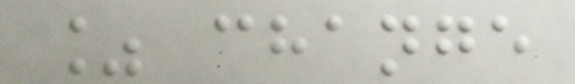% change
